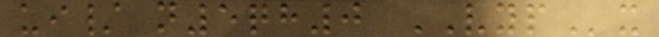ui/ n5qh0 VYPx
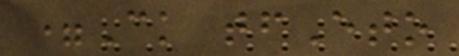=Ck tfEto
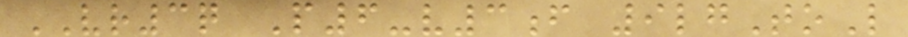VR3q P6-v3f 9lgToL
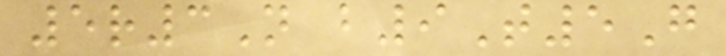5r3N b9T5G
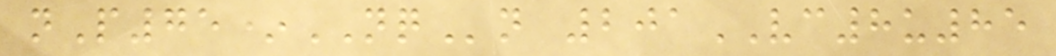nP75*NQn 201VC8u85
